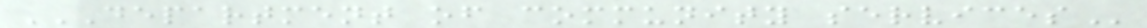DEPARTMENT OF COMMUNITY SERVICES
